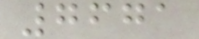7671
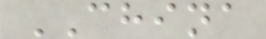CHINA
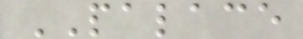PALACE
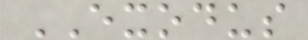EXODUS
